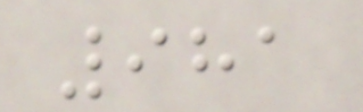981
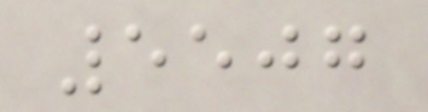5507
